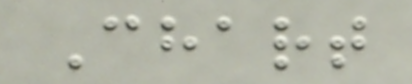Chart
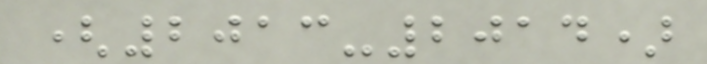(2013-2014)
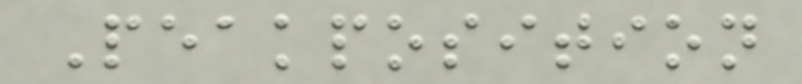Peakposition
